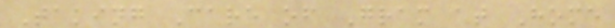Taking Care of Gram at Home
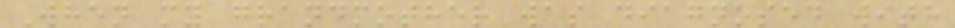When my grandmother was diagnosed with
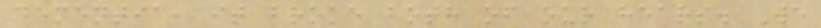dementia, it broke both of our hears. We
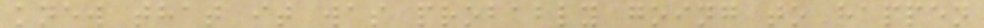knew that it was probably going to happen
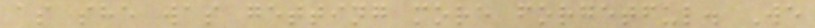as she was getting more forgetful. We
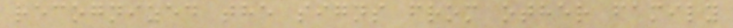recognized the signs from other family
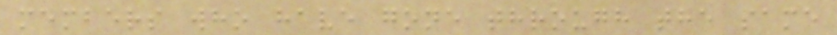members who have gone through the same
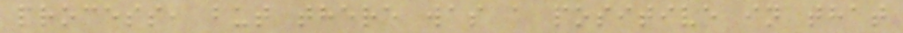process, but there was a positive in that
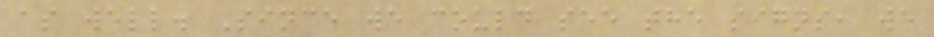as well. Since we could see the signs, we
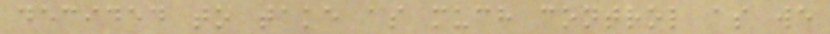decided to take as much control as we
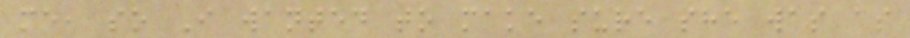me, so I wanted to make sure she was as
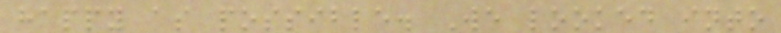happy as possible. We looked into
